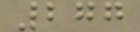277
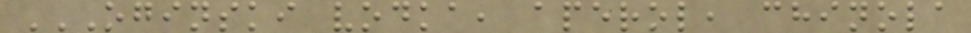OGINSKI VODKA, APEROL, CHINOLA
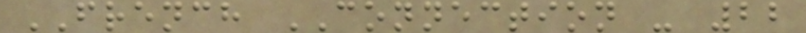FRENCH CONNECTION - 22
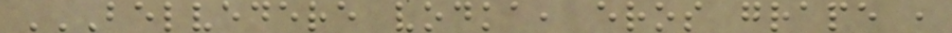BELVEDERE VODKA, EROS GRAPE ,
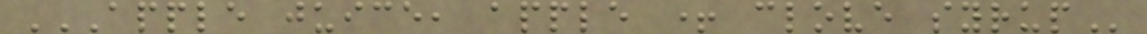APPLE JUICE, APPLE + CLOVE SYRUP
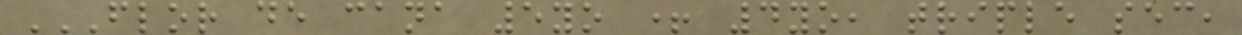FLOR DE CANA 5YO + 4YO, TRIPLE SEC,
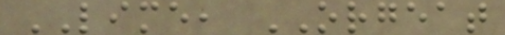LIME, ORGEAT
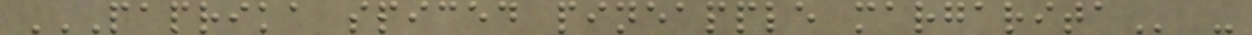PAPRIKA SPICED PINEAPPLE MARGARITA -
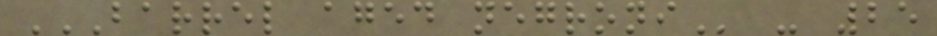BARREL AGED NEGRONI - 25
